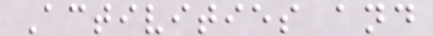Activities and
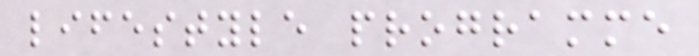lifestyle programme
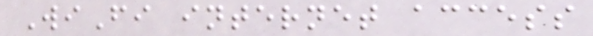WiFi internet access
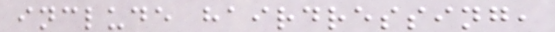include hairdressing,
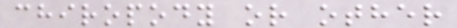chiropody or other
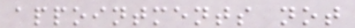appointments not
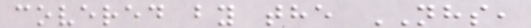covered by the NHS,
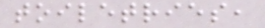toiletries,
